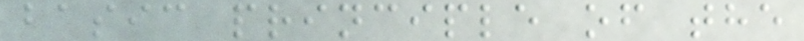basic principle of the
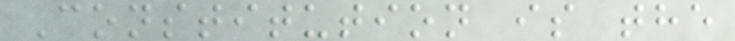Constitution is the
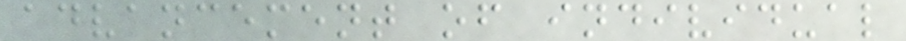advancement of individual
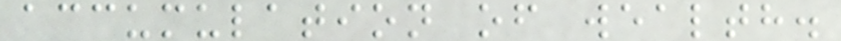accumulation of wealth.
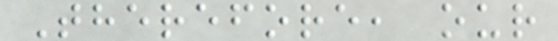Therefore, our
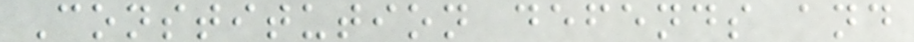Constitution defends and
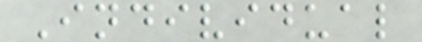Individual
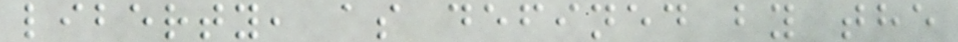liberty, as defined by the
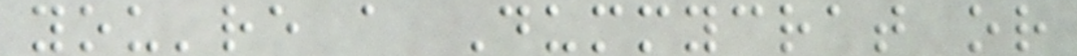you're a Dummycrat or
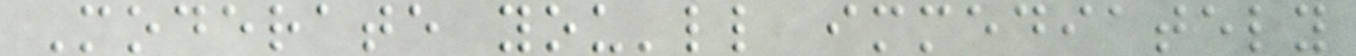Moderate you'll immediately
